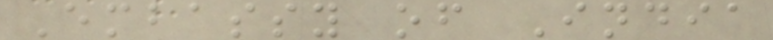Embassy of India
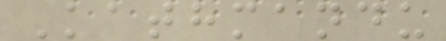Kathmandu
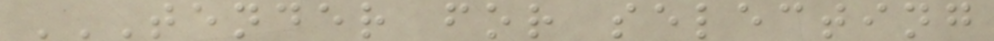TENDER FOR SELECTING
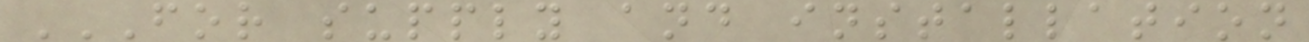FOR SUPPLY AND INSTALLATION
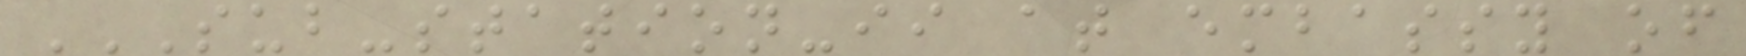SUB-STATION-II AT EMBASSY OF
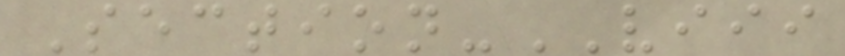Section-VIII
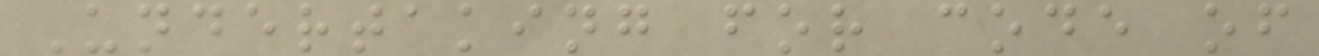Undertaking for code of
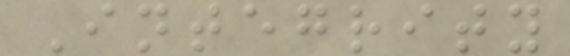Integrity
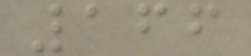166
